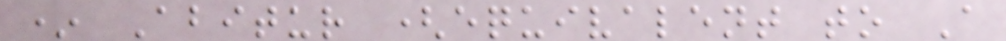* Abitur (equivalent to A
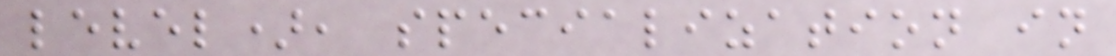level), specialization in
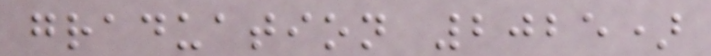graduation 2025)
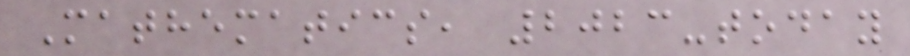Mathematics, 2023-today
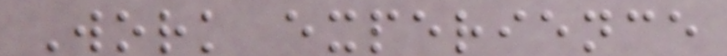Work experience
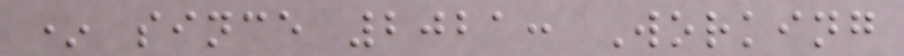* since 2021: Working
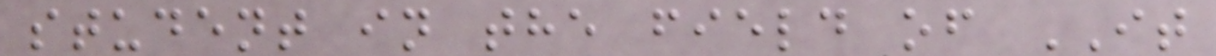student in the field of IT
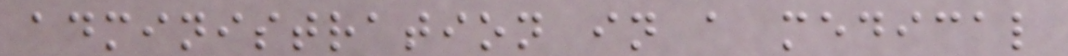administration in a medical
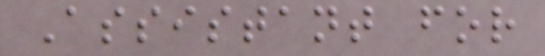Assistant for
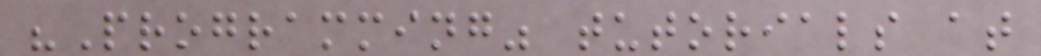"Programming" tutorials at
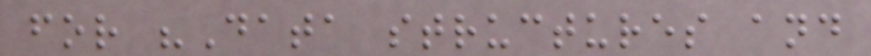for "Data structures and
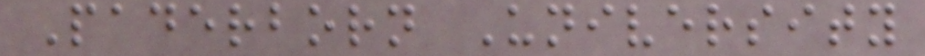Paderborn University
